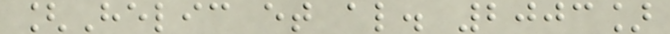[Helic et al. 2003]
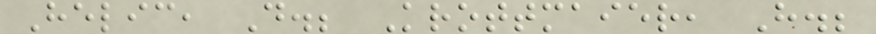Helic, D.; Krottmaier, H.;
